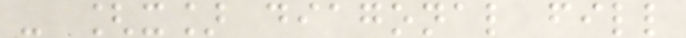- [x] diagonal fill
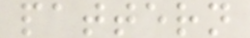pattern
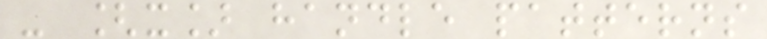- [x] handle patterns
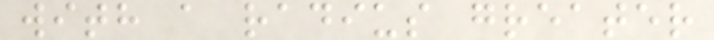with a radius greater
